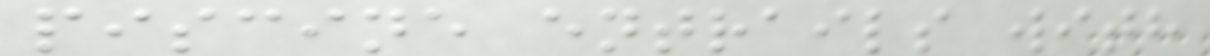piscine entrails with
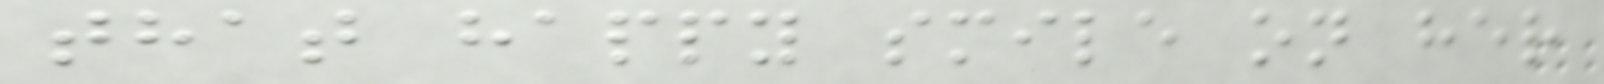that happy smile on her
